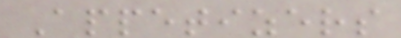Appetizers
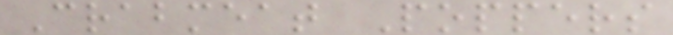Crabmeat Poppers
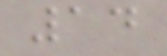14
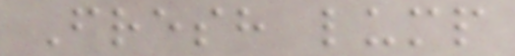Fresh lump
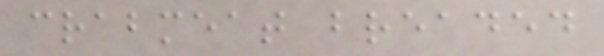crabmeat breaded
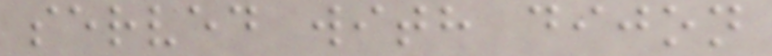served with dijon
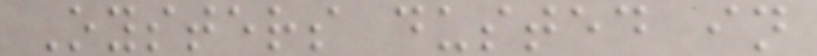Oysters dusted in
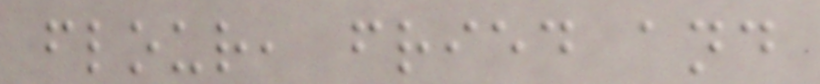flour, fried and
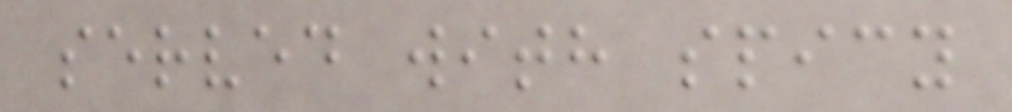served with spicy
